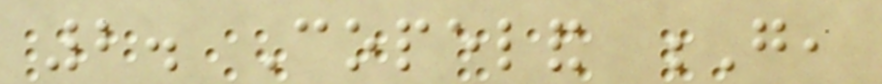2. Copeland G,
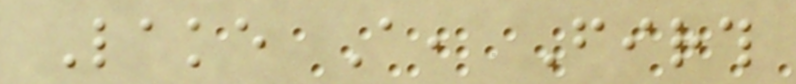Lake A, Firth
